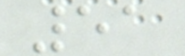51
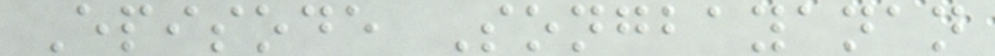Episode Songbayanan
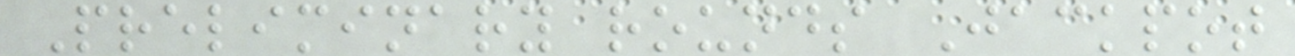Preliminary rounds Jackpot
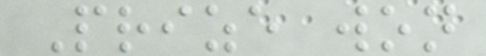Prize won
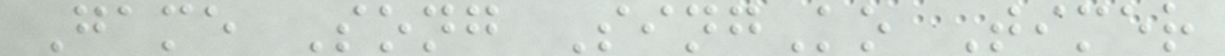Game Song SingKo Timer
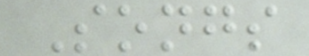Songs
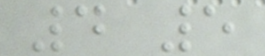4 5
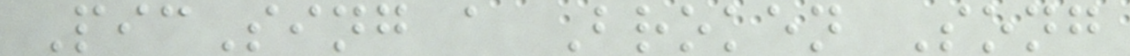PicSing a Broken Song
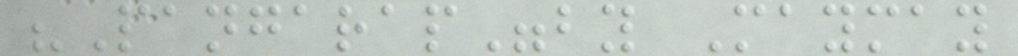"Pangarap"by Maymay
